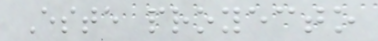Este proyecto
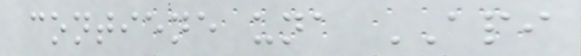contiene una API
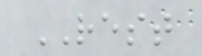REST
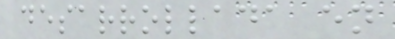desarrollada en
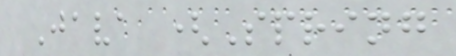Java (Spring
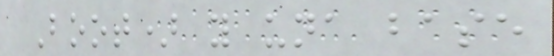Boot) y una base
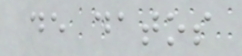de datos
